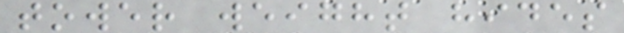tower weight hides
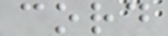cord
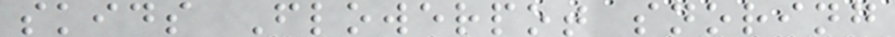skids Flowerpot snoring
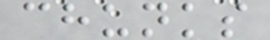chunks
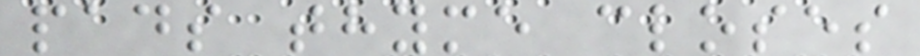pads thyme closes
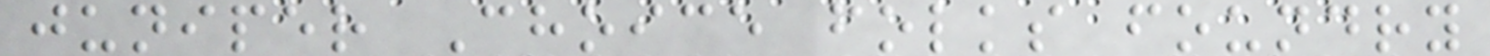juniper Choice folks foundry
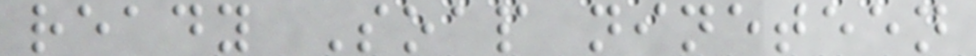ready Soap nineteen
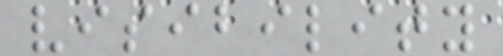visibility
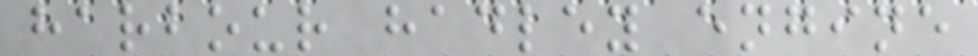harbour hadley engine
